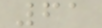61
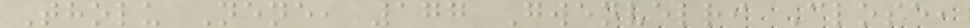Tholu Nene, 177 Gwenvelri Close,
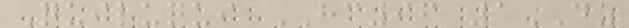Quiluqui HC96 1DZ
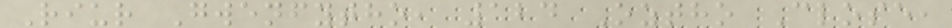Riur Gwenfytho, 124 Oztho Close,
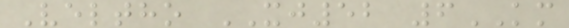Veltho XJ52 6KM
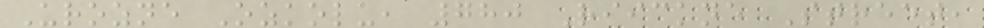Urozne Ozkolu, 780 Riickne Street,
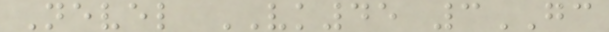Nevel VK45 3GC
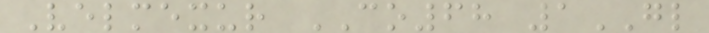Velmexur CO68 1GL
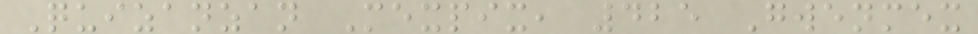Quizanzan Mexpix, 425 Gwenmex
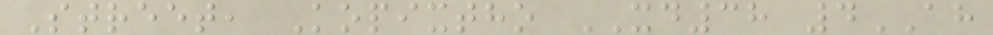Street, Kopixtho XD38 4AH
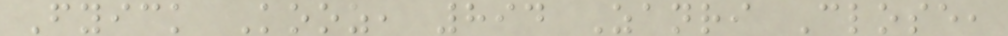Fyick Kooz, 894 Zanri Close,
